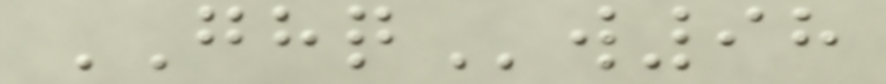GHQw98
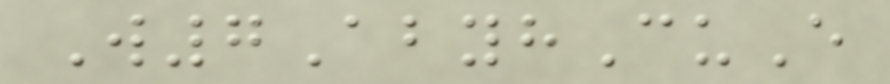W7AbyhCuE
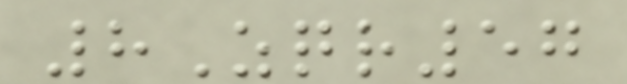8Zqr57
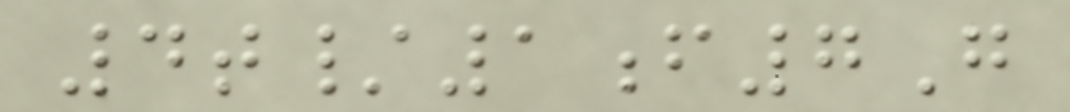4t/1f7G
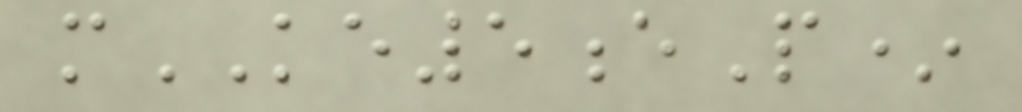mKE5eP*
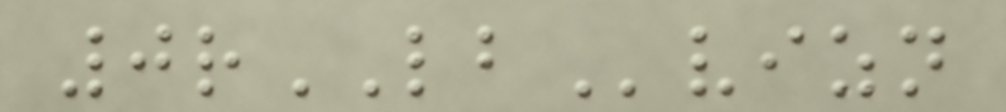0rLBvizn
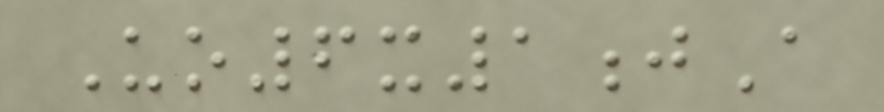Uo6x1jA
